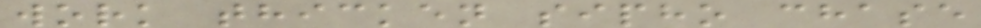work thicken sipho chase
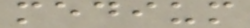medium
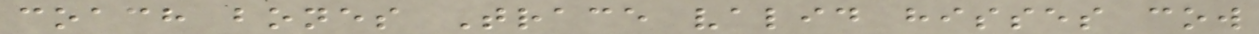coach bones Trace valid hisses cow
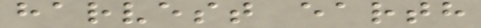harvest earth
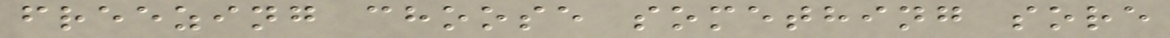freezing choose something sore
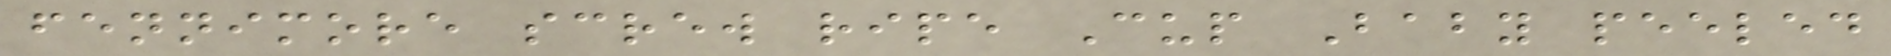fennimore screw ripe Cup Baby peeled
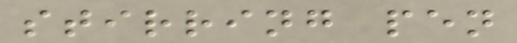stirring pen
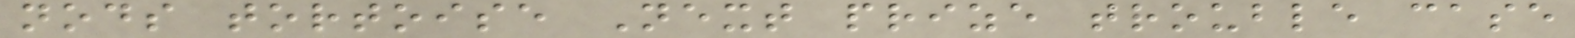nods tortoise Next prize trouble case
